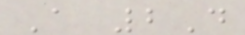A 2D
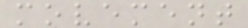movement
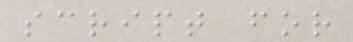script for
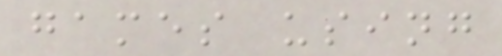games using
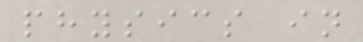physics in
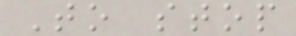To stop
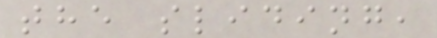the sliding,
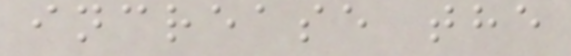increase the
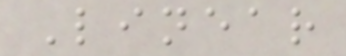Linear
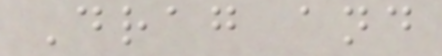Drag and
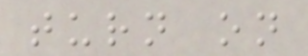turn on
